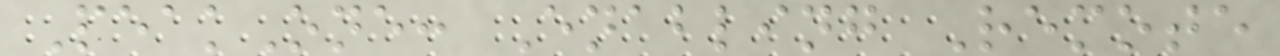PeakOne: Enabling Remote
